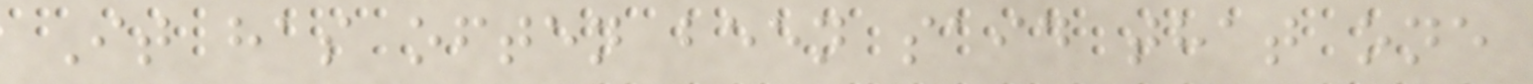It has often been said that one
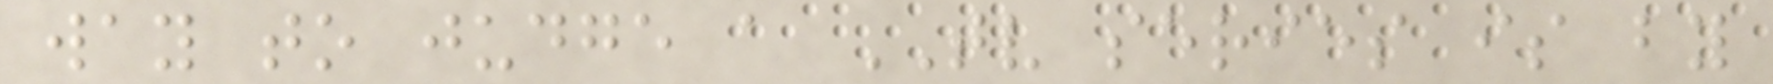way to judge a TV series is by
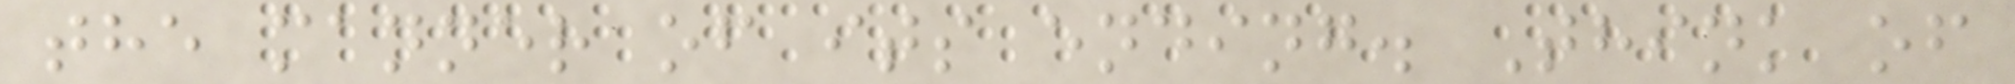the manner of its ending. Think of
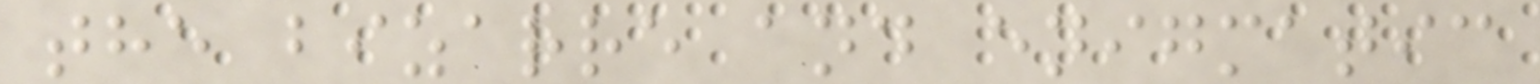the bizarre and enigmatic
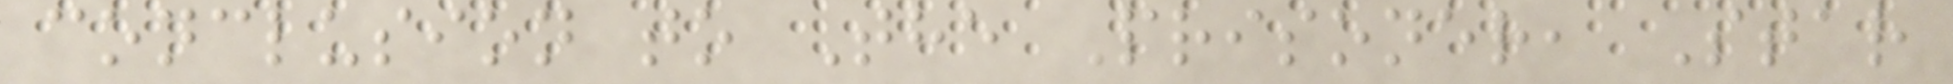conclusion to The Prisoner, Star
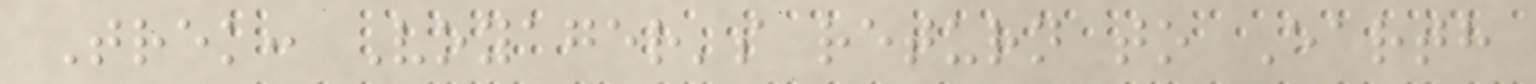Trek: Voyager's return to Earth
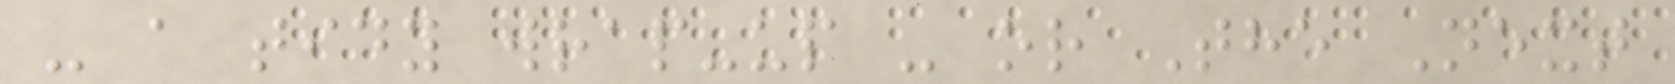- a tidy wrap-up - or The Next
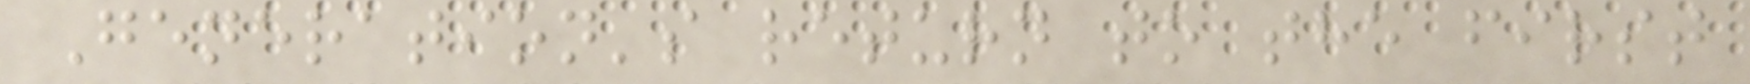Generation's return to the first
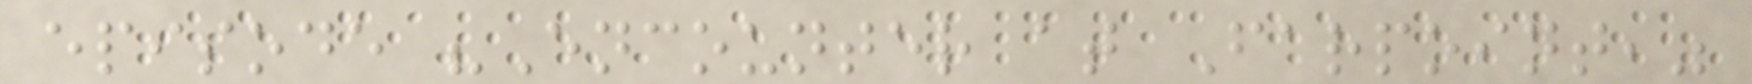episode "Encounter at Farpoint,"
